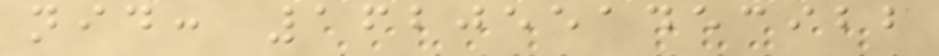nid: 1620551453922
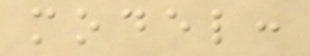model:
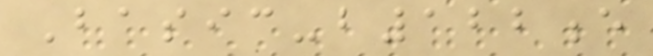Basic-b122e
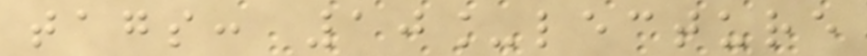tags: 10_lecture
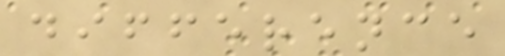difference
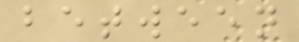between
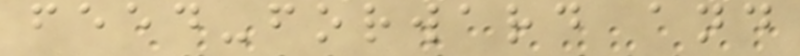feed-forward and
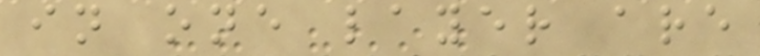in one layer are
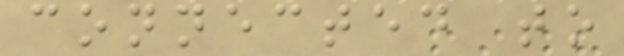connected to
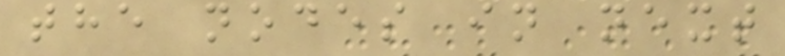the nodes in next
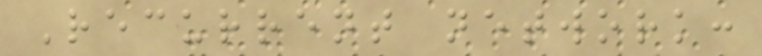Recurrent network:
